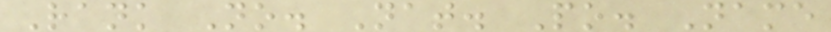Rank No. Nat. Po. Name
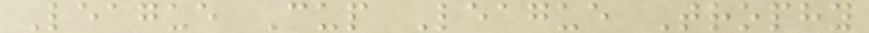League Cup League Trophy
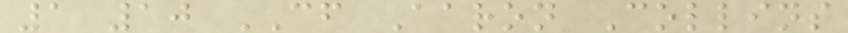1 10 CF Aaron Collins
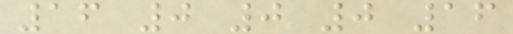16 0 0 0 16
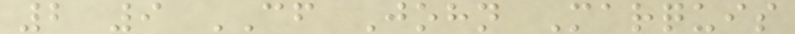2 9 CF John Marquis
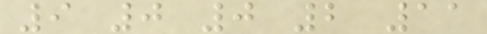9 0 0 2 11
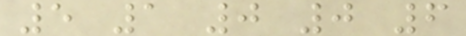5 1 0 0 6
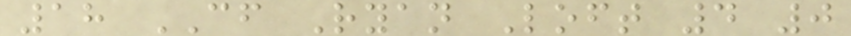18 CF Ryan Loft 4 0
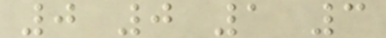0 0 1 3
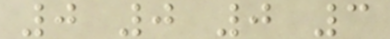0 0 0 3
